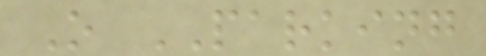O PARKING
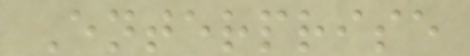Enterprise
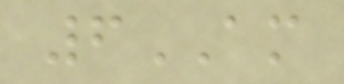6AM
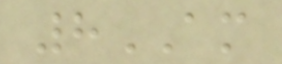8AM
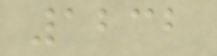1232
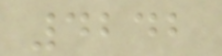4242
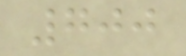700
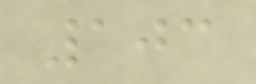103
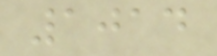1014
